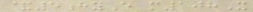&5hyE m108X
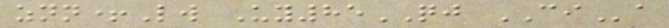znn+Lw Uy85QJ CIa
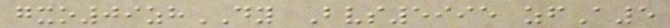gxo09zhDY Bvs5995 zfA5
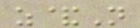z&N
